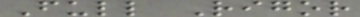Full Rigor
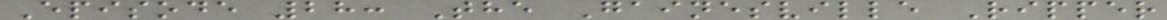Episode 28: The Gainesville Ripper
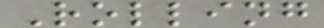Rolling
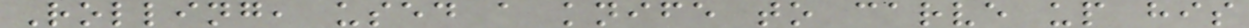Rolling, used a knife to carve up his
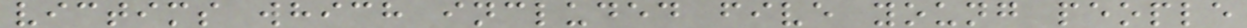victims which included five young people
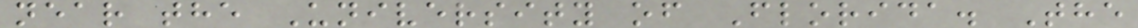near the University of Florida. The
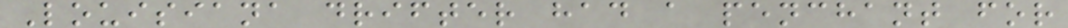Louisiana drifter had a penchant for
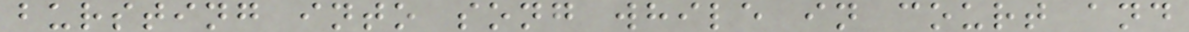bursting into song while in court and
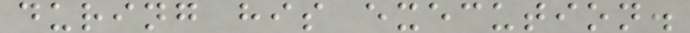during his execution.
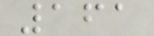161
